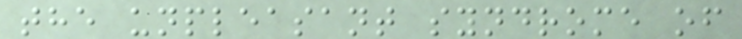the unpleasant syndrome of
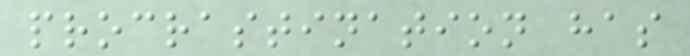procrastination has
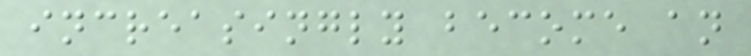increasingly become an
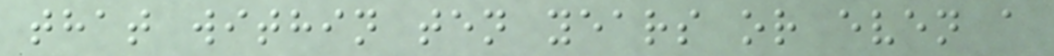that within ten years or even a
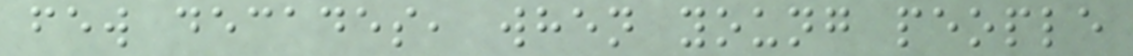few decades, when young people
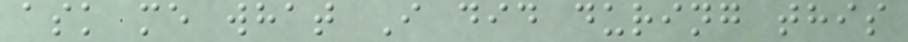ask me what I did during this
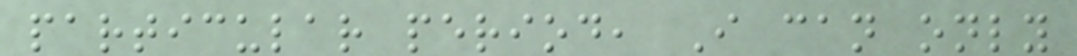particular period, I can only
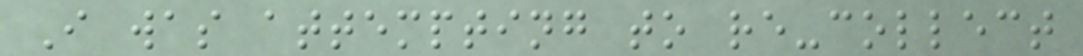I was attempting to re-collect
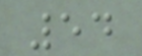54
